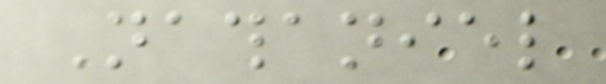Nathaniel
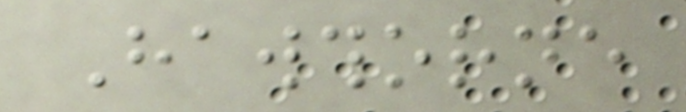Hawthorne
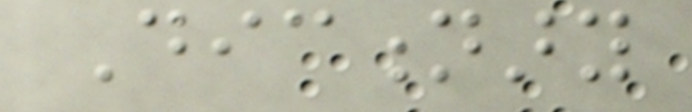Dictionary
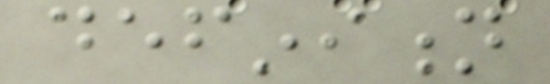definition
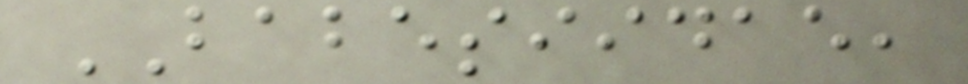BABESIIDAE,
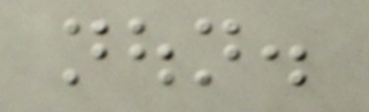noun.
